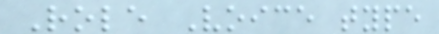Role Voice type
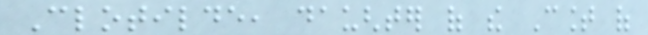Clotilde, daughter of the Count of
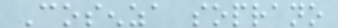Cosenza soprano
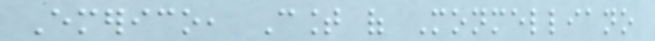Emerico, Count of Monmelliano
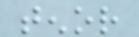tenor
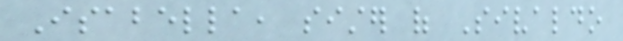Isabella, sister of Sivaldo
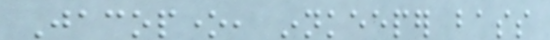Jacopone, innkeeper bass
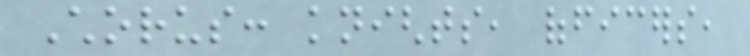Chorus: knights, officers,
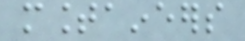mountaineers
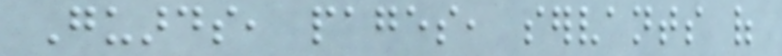Guards, pages, servants of
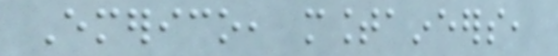Emerico, mountaineers,
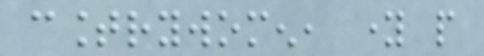countrywomen, young people
